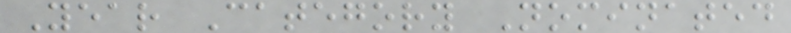Year Category Nominated
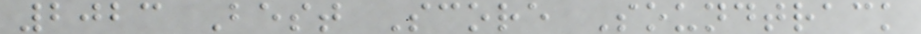2023 Best Score Soundtrack
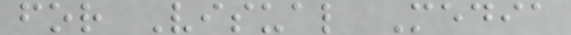for Visual Media
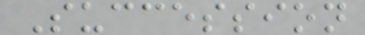Succession
